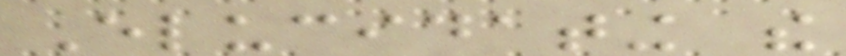Elucidating the
